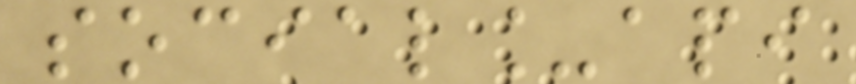social_api
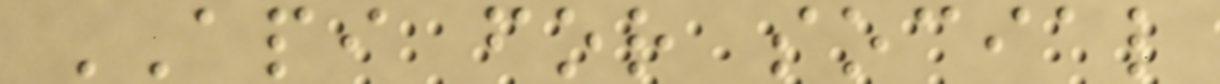API for social
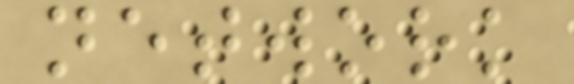network
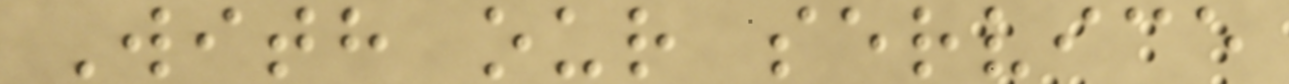With our service
